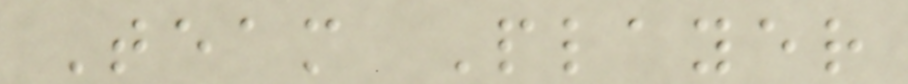Team Player
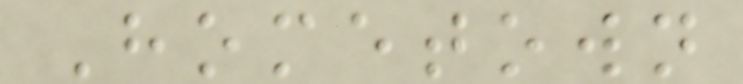Hometown
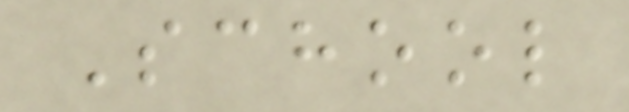School
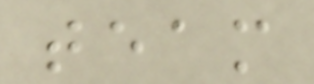team
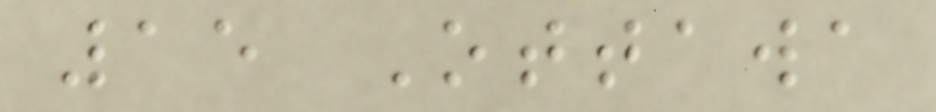15 Ottawa
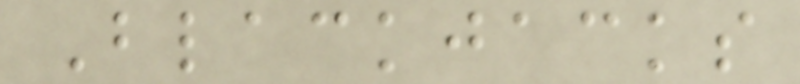Blackjacks
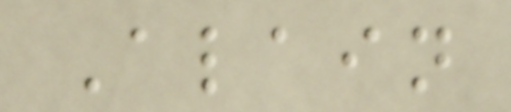Alain
